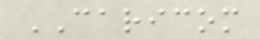CARICOM
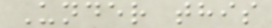Under this
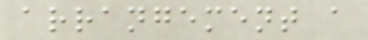arrangement a
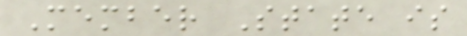Member State is
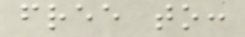free to:
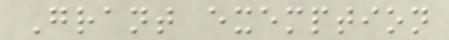Grant exemption
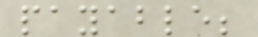payable;
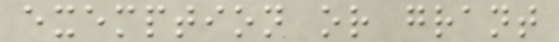exemption or grant
